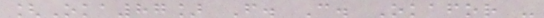[Oka87] F. C. Okafor -
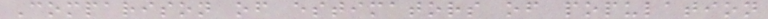Comparison of estimators of population
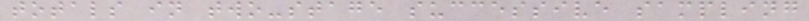totals in two-stage successive sampling
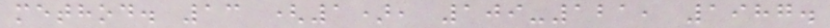method. 13 (1), 109-121, 1987.
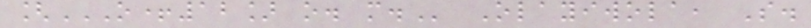[O+12] O. M. Olayiwola, S.
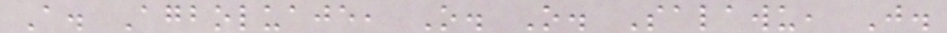A. Agboluaje, O. O. Salawu, J.
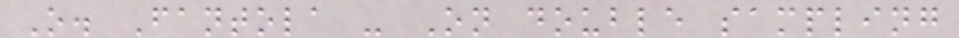O. Fantola - On double sampling
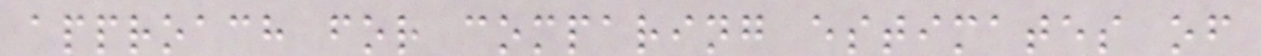approach for comparing estimates of
